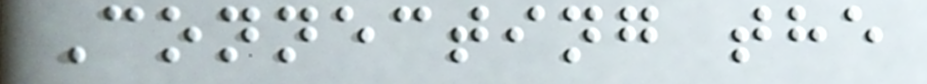Connecting the
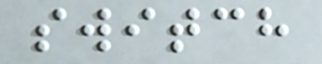switch
